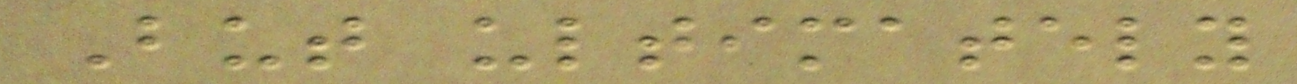But ultimately
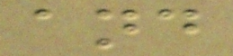and
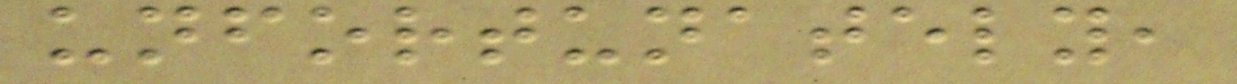unfortunately,
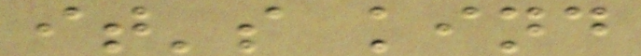it's kind
